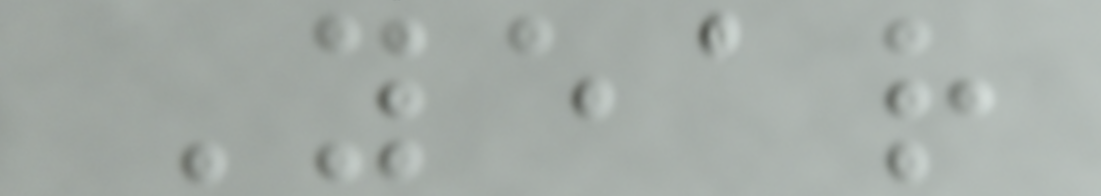Year
